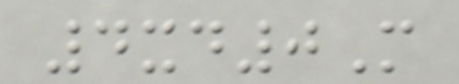4xd0M
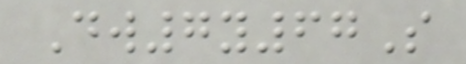Dw7y67S
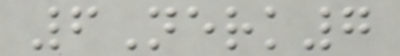6Nerk7
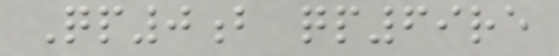Qp0b qp69re
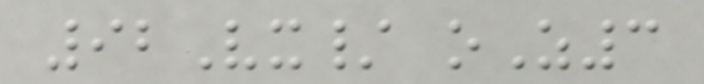92Vx/ oZ3
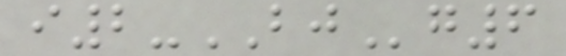i2-BJg6
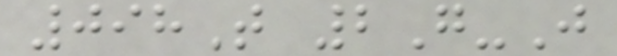098T 2G-J
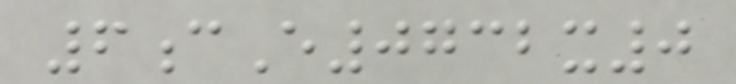6cE0732x0
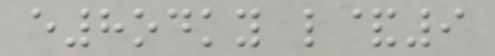e8odky l&9
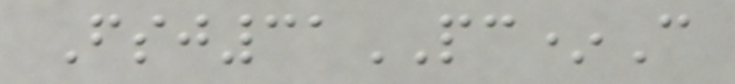Fsj31PC*C
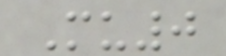Mu0
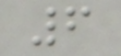6
